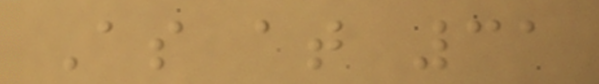As at 31
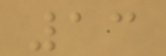13
